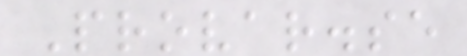Provar.se
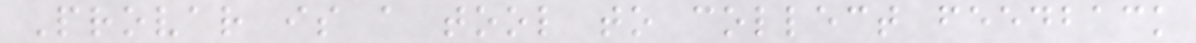Provar is a tool to collect feedback
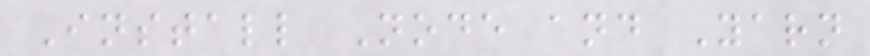Install Node and Yarn
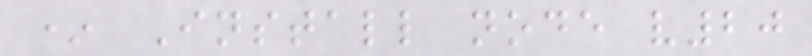* Install node v20
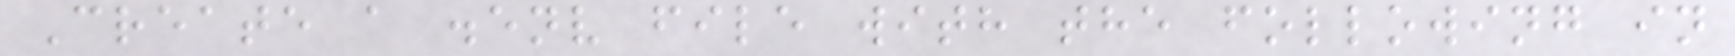Create a .env file with the following in
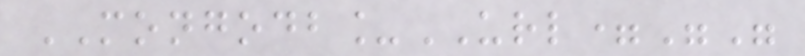MONGODB_URL=""
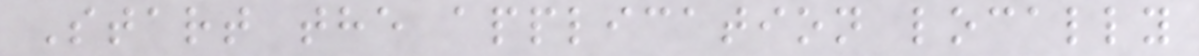Start the application locally
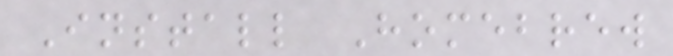Install Homebrew
